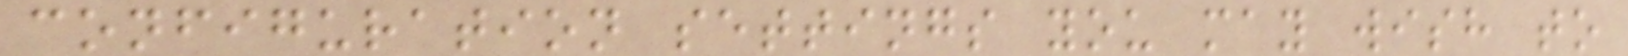configuration settings you may wish to
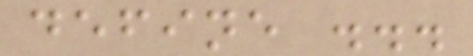define ...
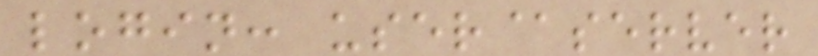login: user@server
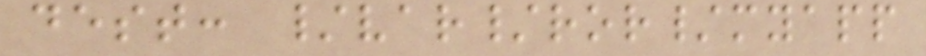dest: /var/ror/myapp
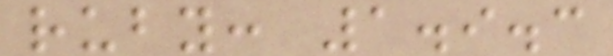ruby: 1.9.3
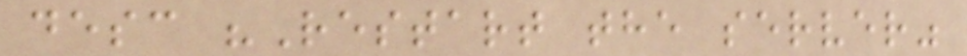desc "Restart the server"
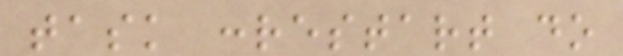task :restart do
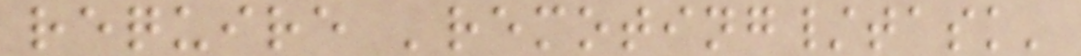require 'remoting/task'
